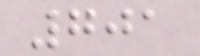701
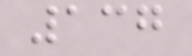137
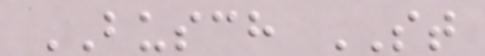BUSCH ST
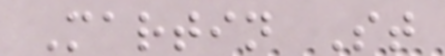Martin St
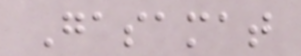Gasamat
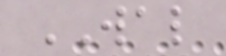WAL
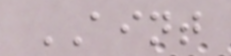AINT
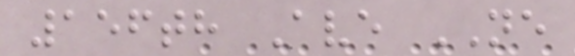156th Ave NE
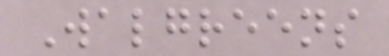Walgreens
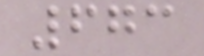673
